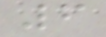6
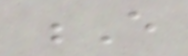E
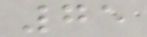75
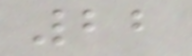22
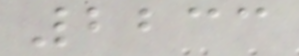2233
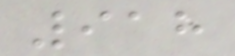918
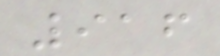916
